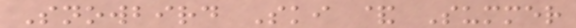Snowbird Ski & Summer
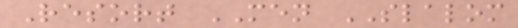Resort MEN SLALOM
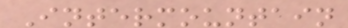Intermountain
